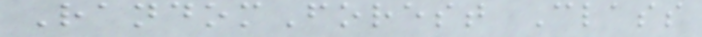RandomForest Class
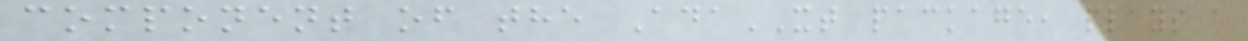component of the AdaXT package, plays a
